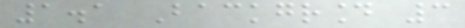1.1 Background 3
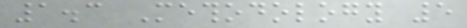1.3 Methodology 5
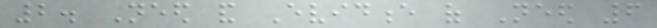2. Need and Evidence of Need 6
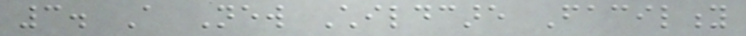3. A New Childcare Facility
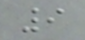9
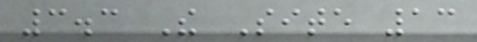3.3 The Site 13
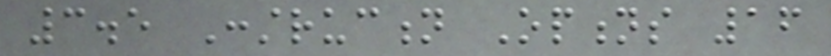3.5 Construction Options 16
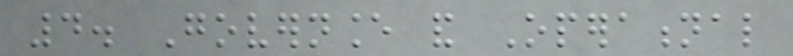4. Governance and Operational
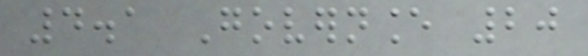4.1 Governance 20
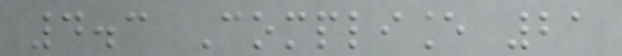4.3 Compliance 21
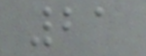21
